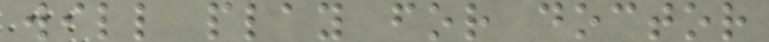will play for doctor
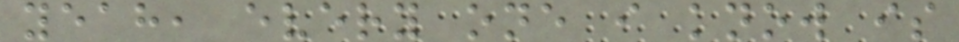yeah, every one i know is
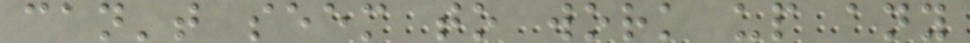can't seem to work up any
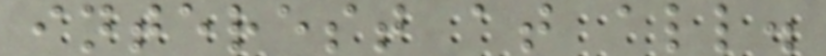interest at all.
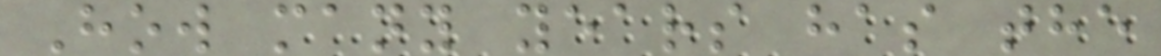How many years has the
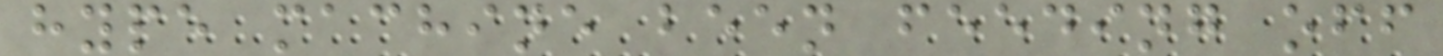hype machine been feeding off
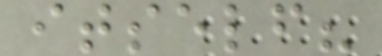itself?
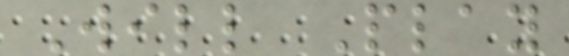Will Play
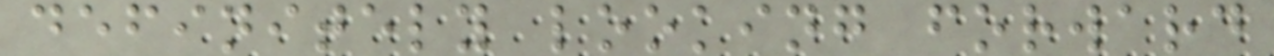definitely looking forward
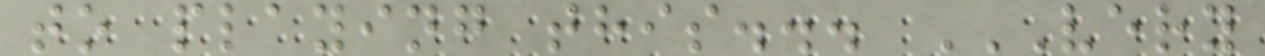to playing this... VERY
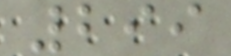299
